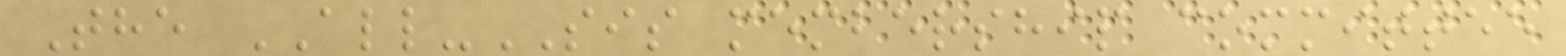The ALL-SIS membership committee
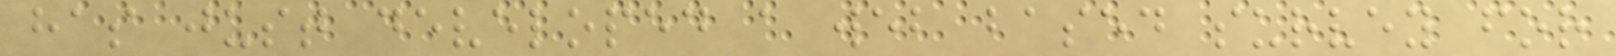has just developed a web based survey for
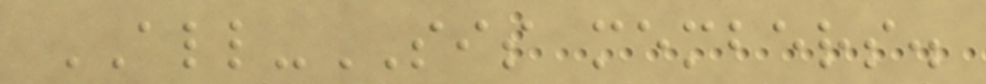ALL-SIS members.
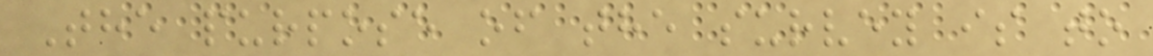The purpose of the survey is to
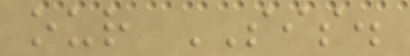our SIS.
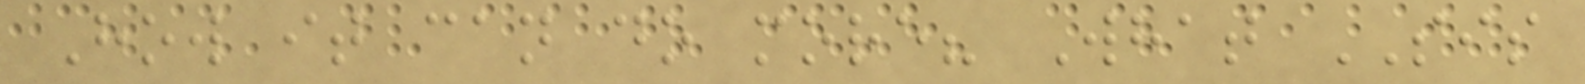How it can do more? What SIS
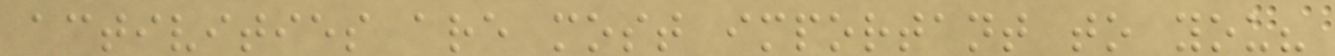activities are most important to you?
